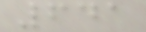641
